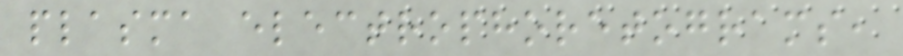plasma electrophoretograms,
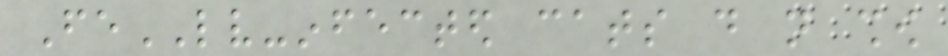FeLV-infected cats do not show
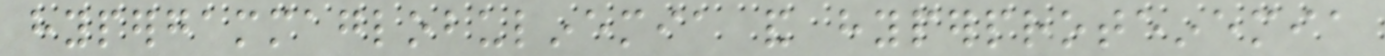hypergammaglobulinemia and hyperproteinemia
